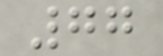77
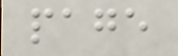page
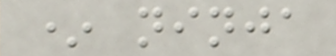* ninja
